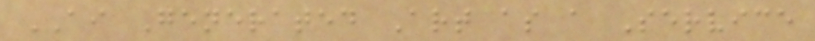AI Generated Art as a Service
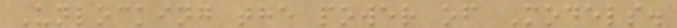Unlocking the power of Models.
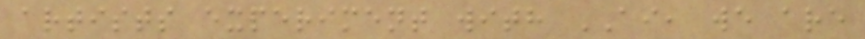artists experiment with AI, we are
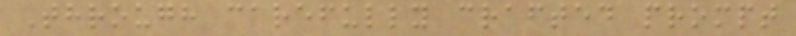Through carefully crafted prompt
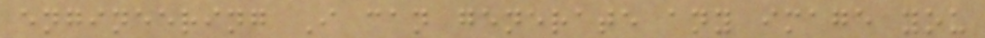engineering I can generate any image you
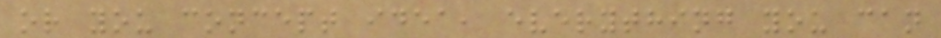or you concept idea, everything you can
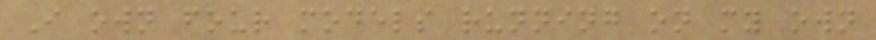I own four models running on my own
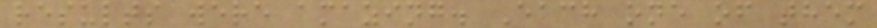results were amazing. Each one of them
